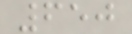650
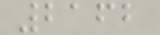2162
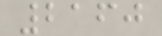2160
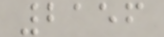2156
